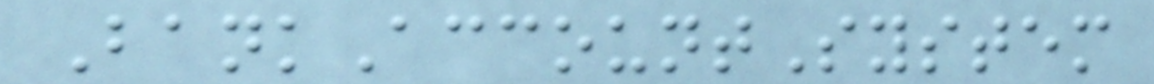BankAccountSystem
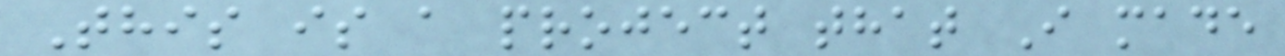This is a project that I made
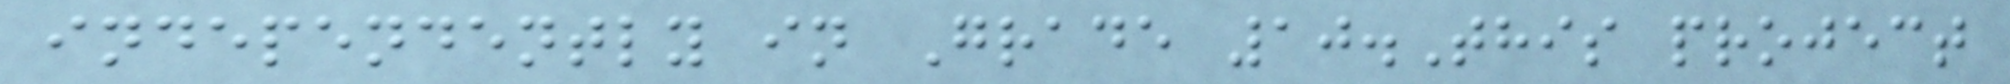independently in Grade 10.This project
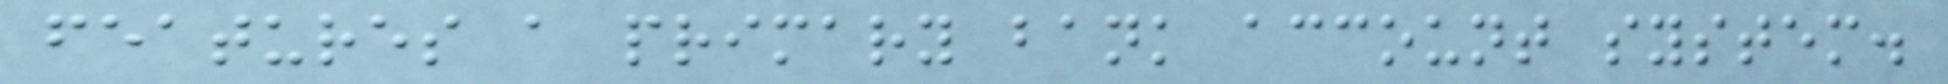features a primary bank account system.
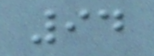94
